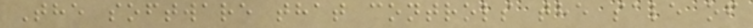The software that controls the sale of
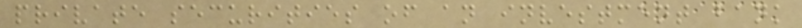private securities of an investment bank
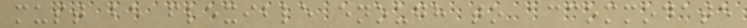must be flexible enough to accommodate
